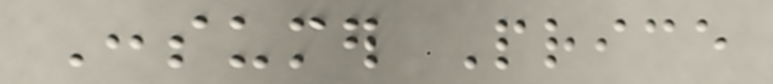Consumer Price
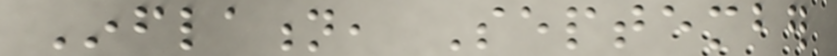Inflation, September
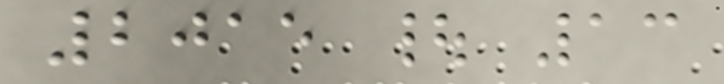2015 | 13
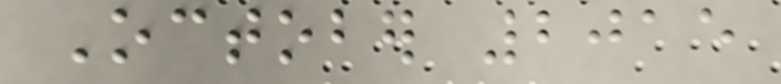October 2015
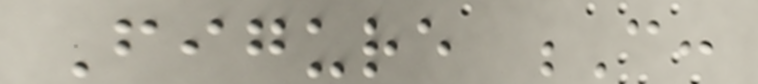Figure C:
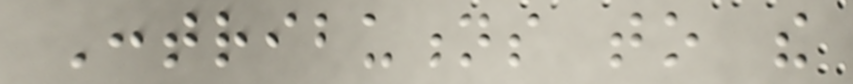Contributions to the
